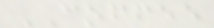COFFEE
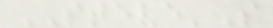STEVE'S
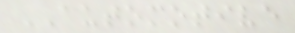AUTOMOTIVE
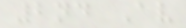2nd Av
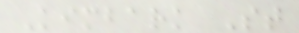Kimbark St
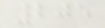205
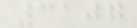3107
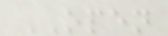OPEN
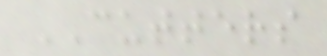CUTTERS
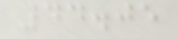44.05
